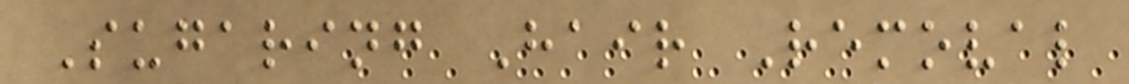Sugaring Hair Removal
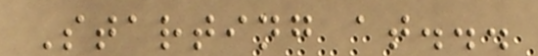Starting at...
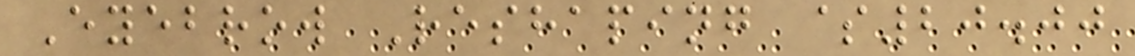Eyebrow Reshaping $20.00
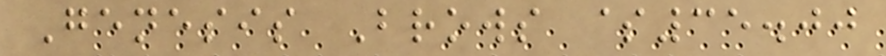Genesis Brows $35.00
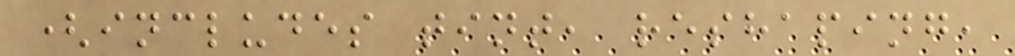(includes tint, reshaping,
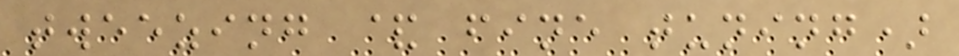tweezing & fine tuning)
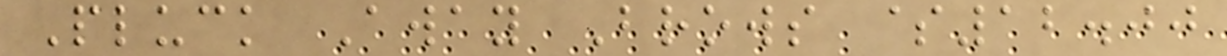Pluck Away Brows $12.00
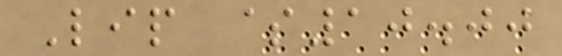Lip $10.00
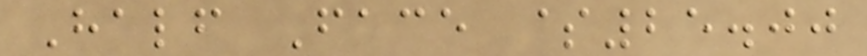Half Face $25.00
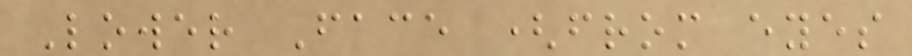Lower Face (from eyes
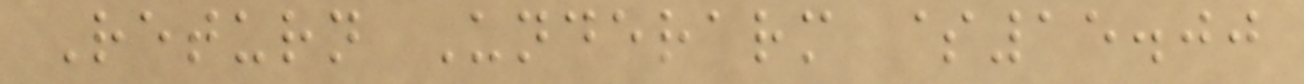Return Underarm $15.00
